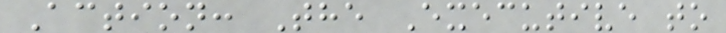Action: The Executive to
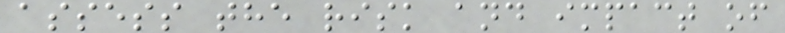assess the risk and impact of
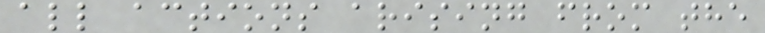all actions arising from the
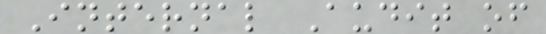Internal Audit of
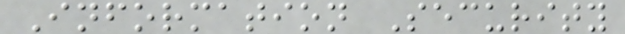Information Security
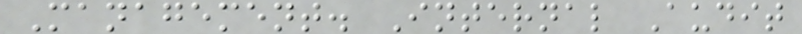Management. Internal Audit
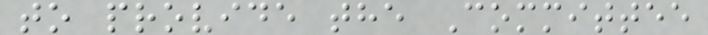to provide the Committee
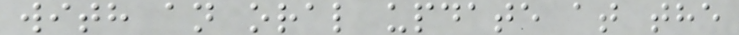with an oral update at the
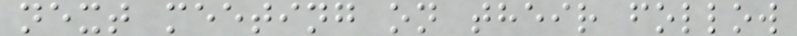next meeting on their follow
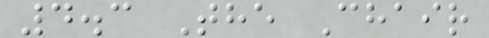4.3 The Chair
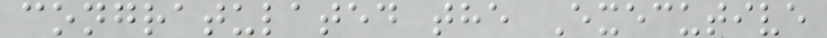congratulated the Executive
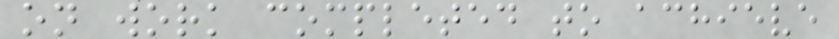on work completed to achieve
